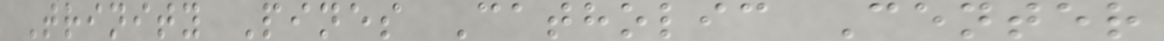Trinity Pines Catholic Center
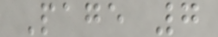Page 7
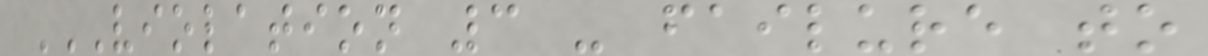VIOLATION 3 - FAILURE TO
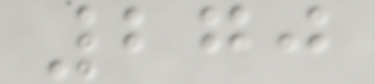270
